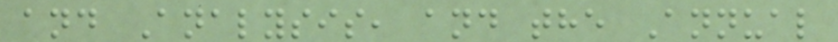and Analysis, and the Annual
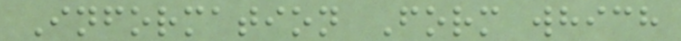Information Form which
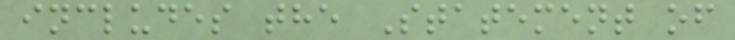includes the Statement of
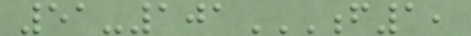51-101F1,
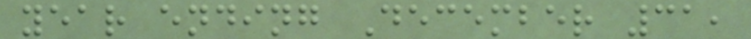year ending December 31,
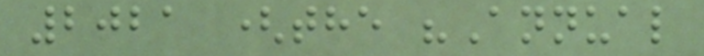2021 (the "Annual
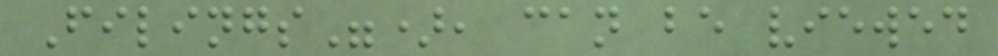Filings"), can be viewed
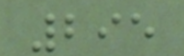295
